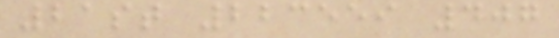21st 223559 407
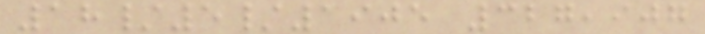18/5/1905 327,907
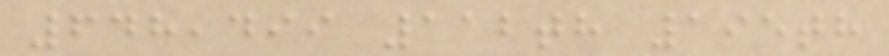648,499 112th 195th
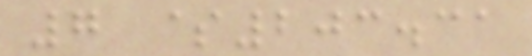7 $203.31
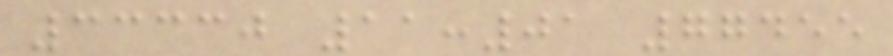33330 11:01 77455
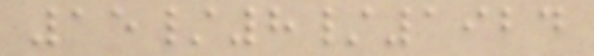15/8/1924
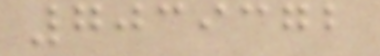7039372
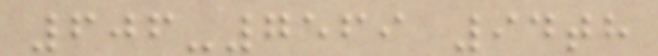606-7569 94th
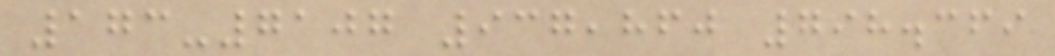173-7107 937,860 798.369
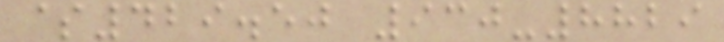$429.50 930-8829
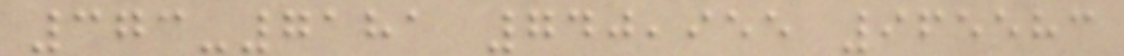373-7181 740,955 965583
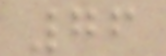76
